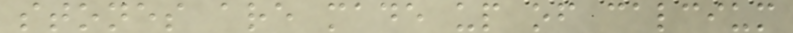stones are made up of calcium
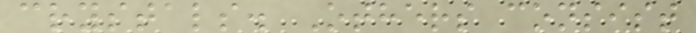crystals. Others consist
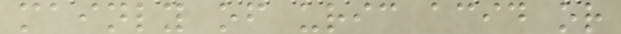mainly of uric acid or
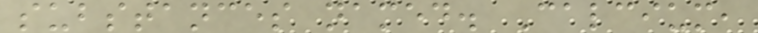substances named. Calcium,
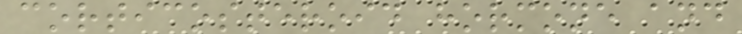corticosteroid hormone and
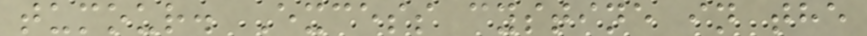tumour. Excess cystine in the
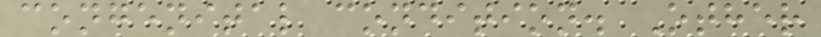congenital condition. Other
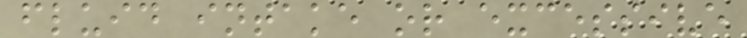fluid intake or excessive
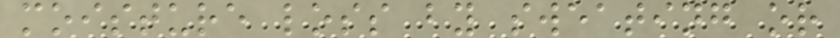moisture loss by sweating or
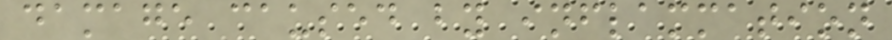damage caused by inflammation
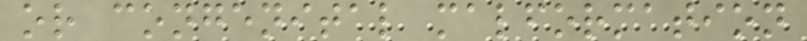or congenital malformation
